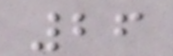26
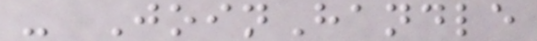- JoinHandle
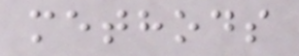methods
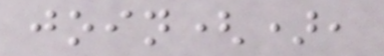join(),
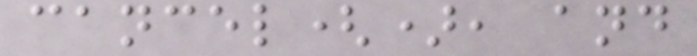cancel(), and
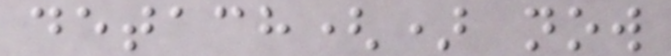detach() now
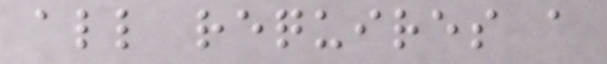all requires a
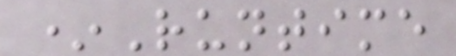*Runtime
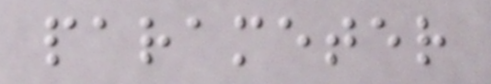parameter
